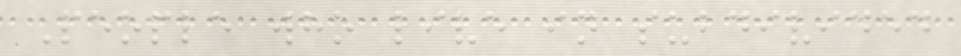People who live in subdivided
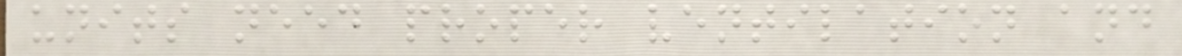units need proper ventilation and
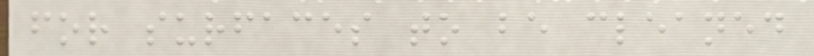for surfaces to be cleaned
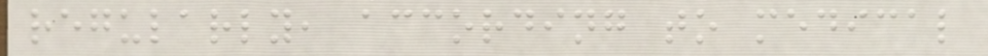regularly, according to medical
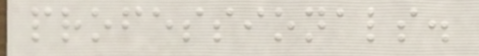professionals.
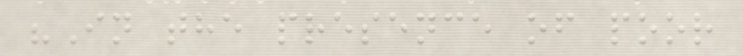"In the presence of poor
